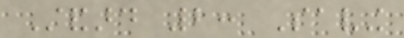Standard 2: Saving
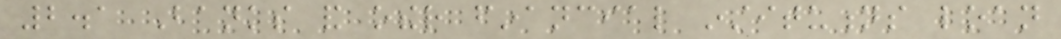2.1 Banks and other financial institutions loan
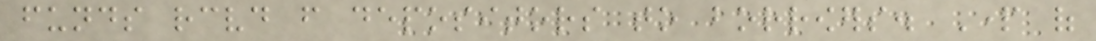funds received from depositors to borrowers. Part of
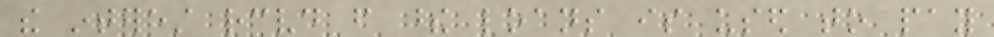the interest received from these loans is used to pay
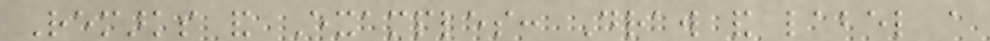Remarks and Examples: Draw and label a
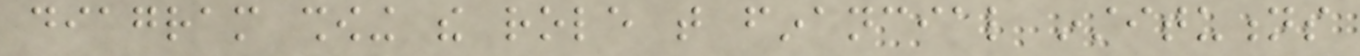diagram showing the role that financial institutions
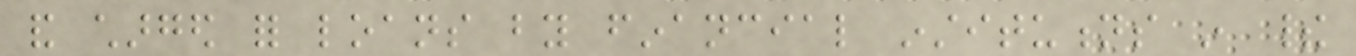and charged for loans by financial institutions in their
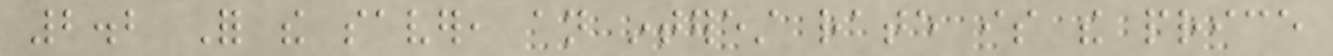2.2 For the saver, an interest rate is the price
